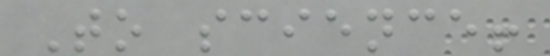To science!
